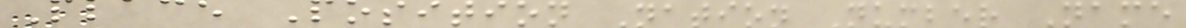Place Position Nation Number Name
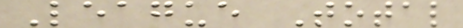League Total
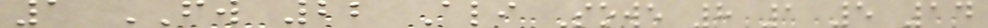1 FW 22 Ali Sowe 8 1 5 14
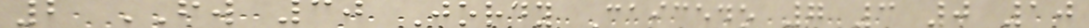2 FW 30 Jordy Caicedo 7 3 0 10
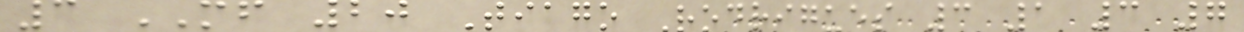3 MF 20 Tiago Rodrigues 3 1 3 7
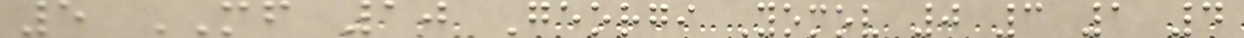5 MF 10 Georgi Yomov 0 3 1 4
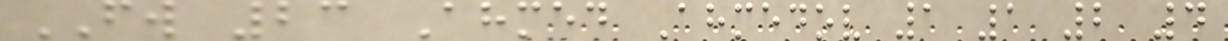FW 23 Ahmed Ahmedov 1 1 2 4
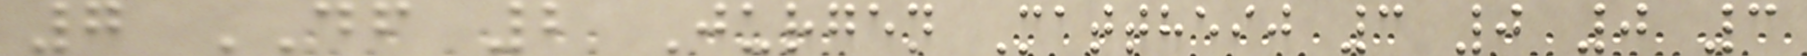7 DF 2 Jurgen Mattheij 3 0 0 3
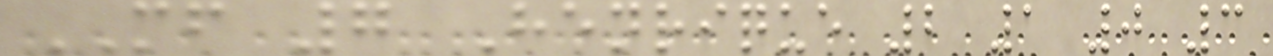MF 7 Henrique 2 1 0 3
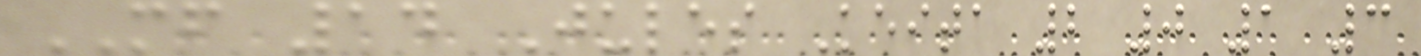MF 14 Jules Keita 2 0 1 3
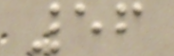56
